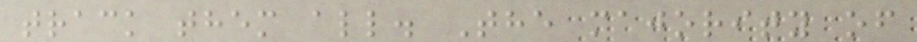track them all. The majority of
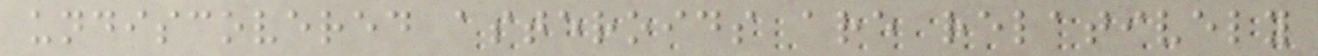undiscovered asteroids are relatively
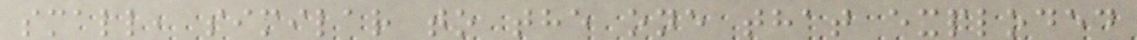small, similar to the one that exploded
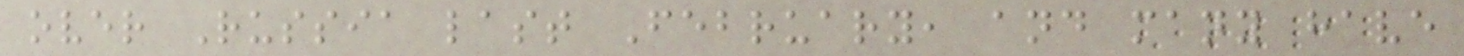over Russia last February, and many have
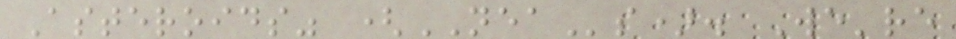Asteroids" (NEAs). We're
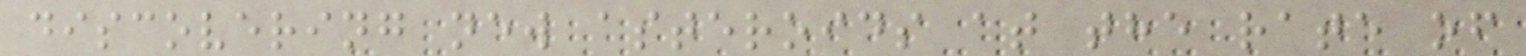discovering new asteroids at the rate of
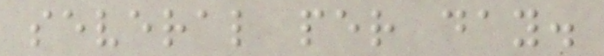several per day.
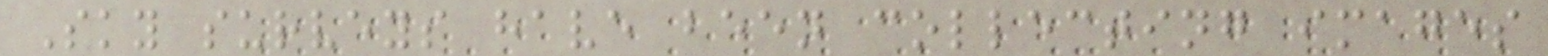Sky surveys have been collecting images
